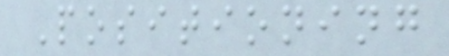Positioning
